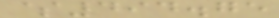$494.75
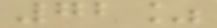72%
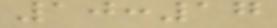10:17
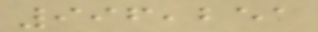996,251
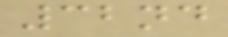32nd
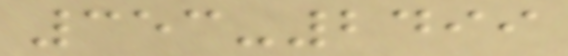353-2499
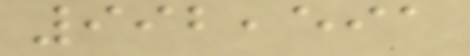992,591
